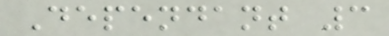Dependant 3
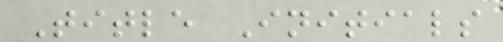Title Initials
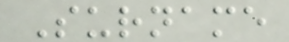Surname
